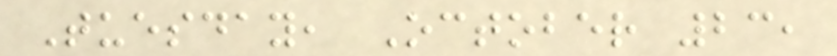Tuesday, October 23,
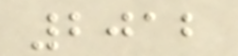2012
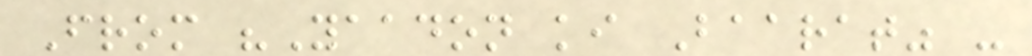From "Yaadon ki Baarat" -
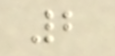2
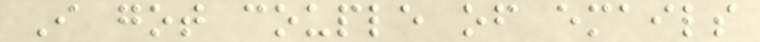I got couple of emails
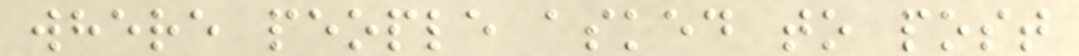where people asked to post
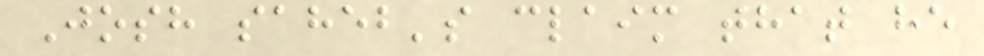Josh saheb's claim that he
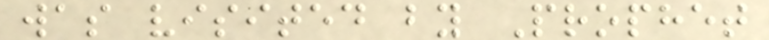was visited by Prophet
